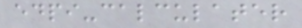edpi-calculater
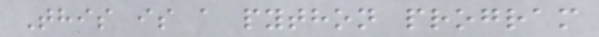This is a python program
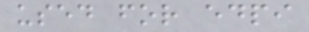used for edpi
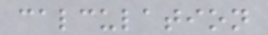calculation
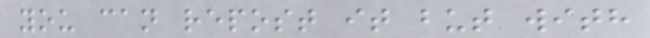you can repost it but with
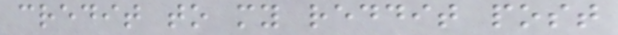credit to my reddit post
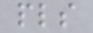pls
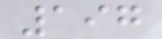197
